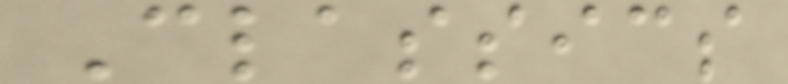Classics
